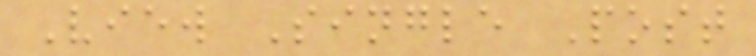View Single Post
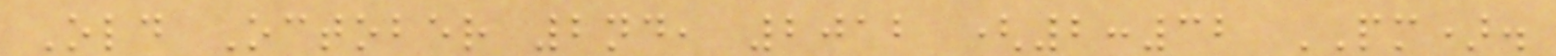Old October 2nd, 2012 (2:32 PM).
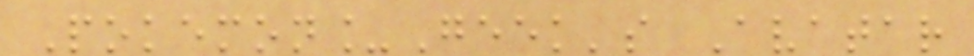Pokemon_Geek's Avatar
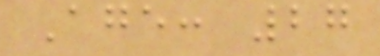Age: 27
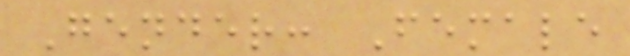Gender: Female
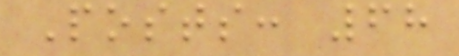Posts: 68
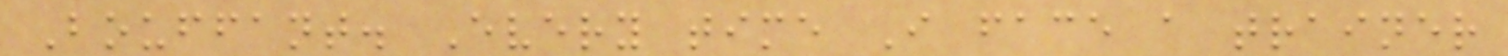Bouffant. Every time I face a trainer
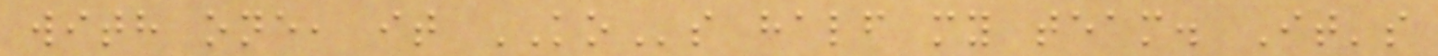with one, it KOs half my team. It's
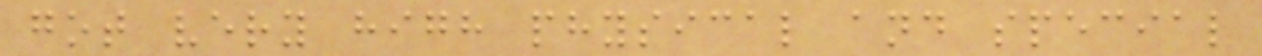got very high physical and special
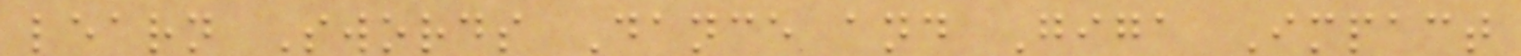learn Swords Dance and Giga Impact
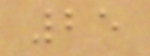25
